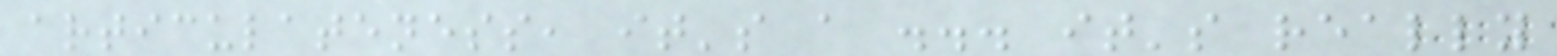articulateness, it's a ... it's really
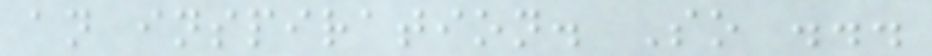an inspiration. So ...
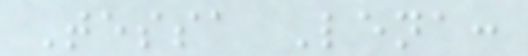Tessa Lena:
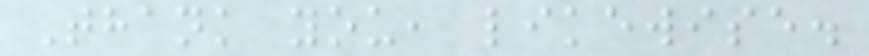Thank you, likewise.
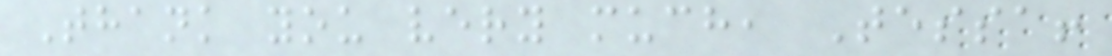Thank you very much, Tessa!
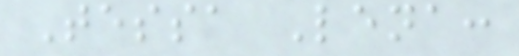Tessa Lena:
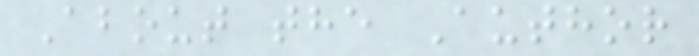About the Author
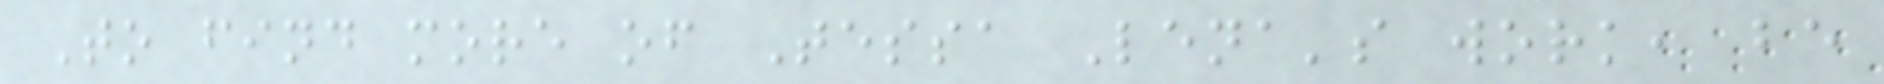To find more of Tessa Lena's work, be
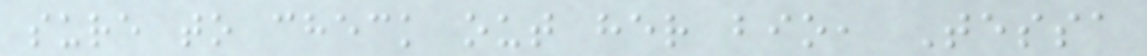sure to check out her bio, Tessa
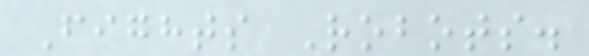Fights Robots.
